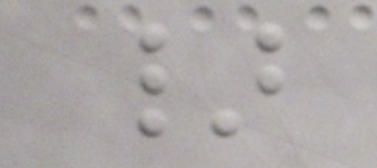}
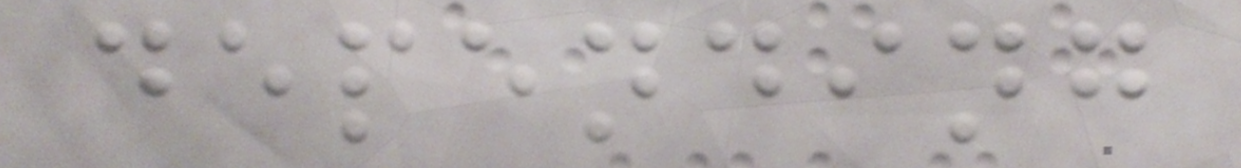depending
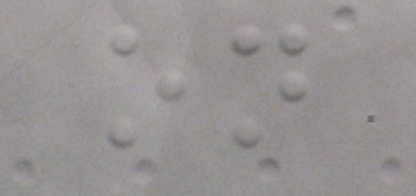on
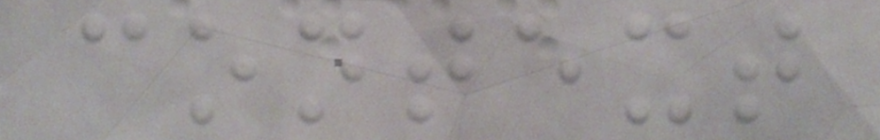context
